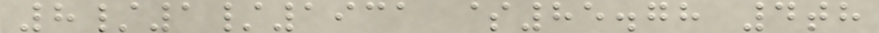8/1/1931 $85.78 4th
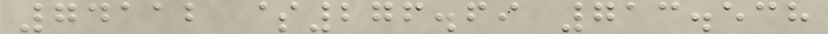74112 $276.69 713.538
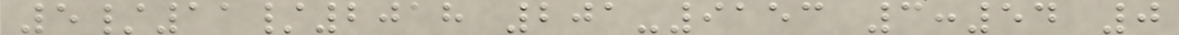5/11/2018 201-9153 3:54 0
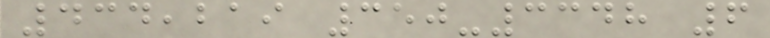434,219 350-3348 6
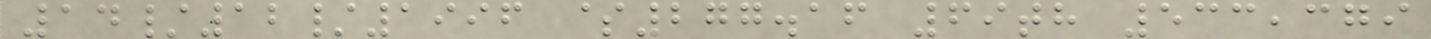14/12/1996 $277.16 69th 533,379
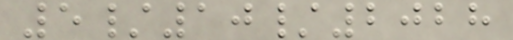5/10/2028
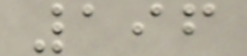196
